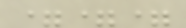===
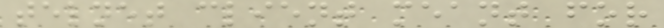telnet client meant for
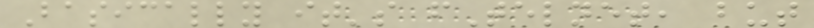Basically it's fTelnet, but
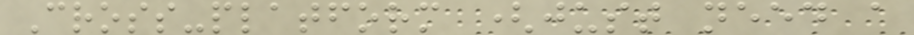Cross-platform (just need a
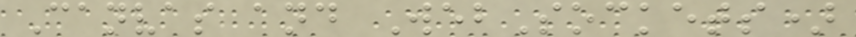Canvas and WebSockets)
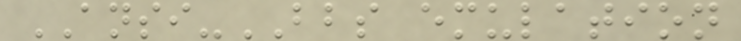ANSI-BBS emulation
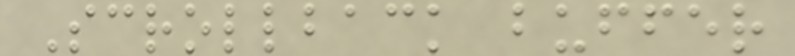Scrollback buffer
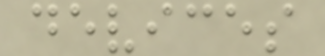devices
